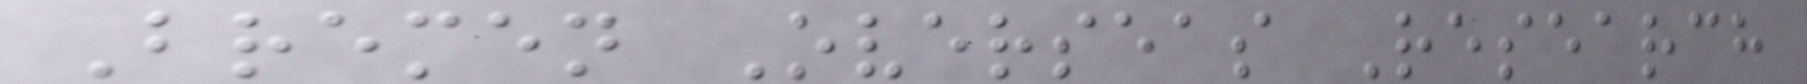Bremen Overseas Research
